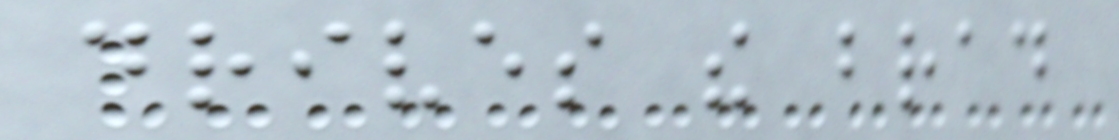drives the brad
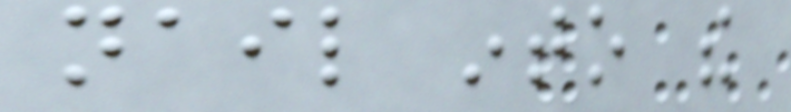nail into the
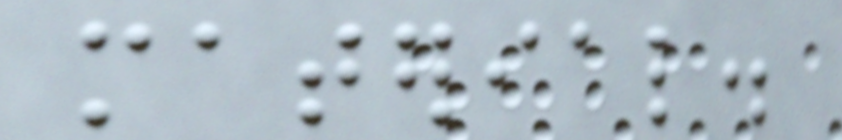material.
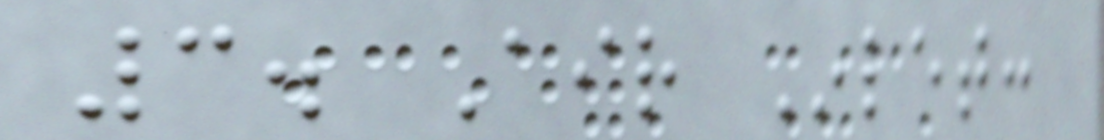3. Air Inlet:
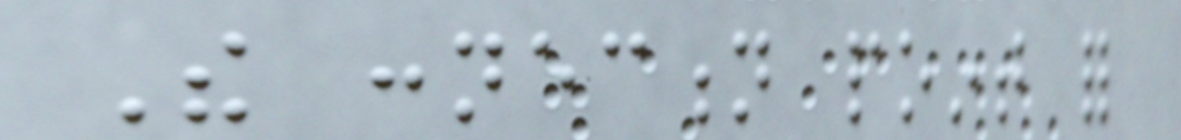The connection point for
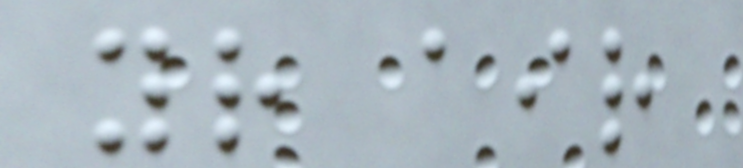your air
